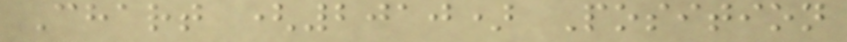Chart (2010) Position
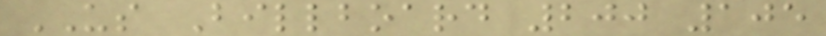US Billboard 200 105
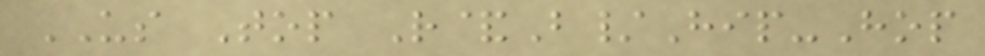US Top R&B/Hip-Hop
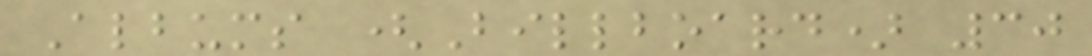Albums (Billboard) 30
